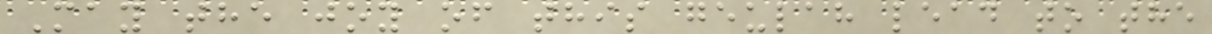May the joy of this geulah lead to the
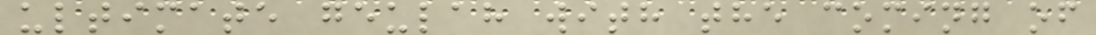ultimate geulah with the coming of
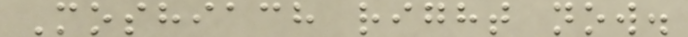Moshiach right now.
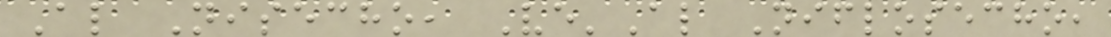Al Nisecho, Ve'Al Niflosecho,
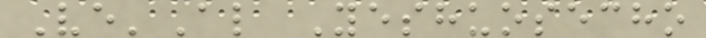Ve'Al Yeshuosecho
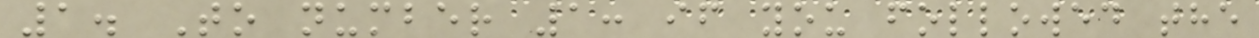1. To number 1: if you followed the
